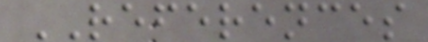REFERENCES
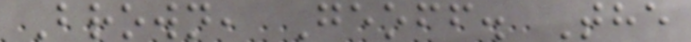Brown, Geoff. The
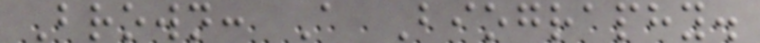Brown: A Biography.
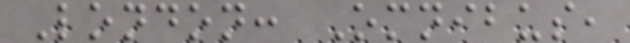London: Omnibus,
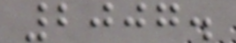2007.
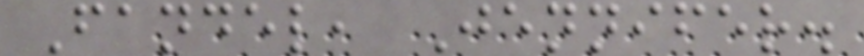Fandel, Jennifer.
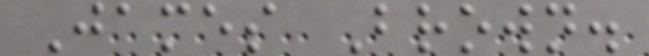James Brown.
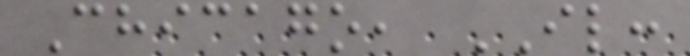Chicago, IL:
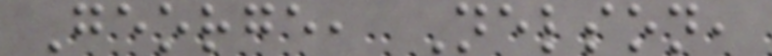George, Nelson,
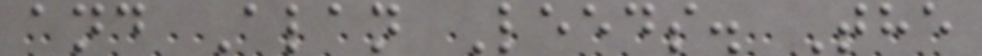and Alan Leeds. The
